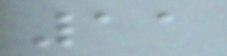11
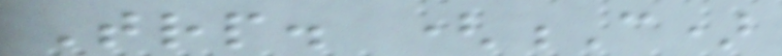Trp. (C)
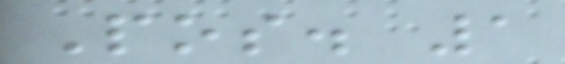Pos. 1
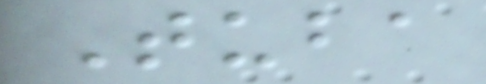Tuba
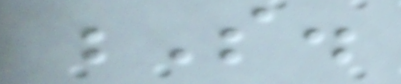S.
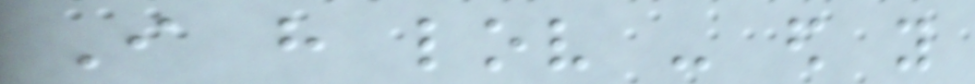I have lov - ed you
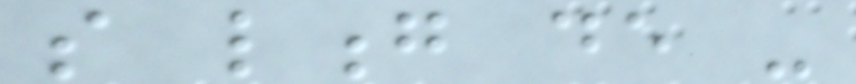so long de -
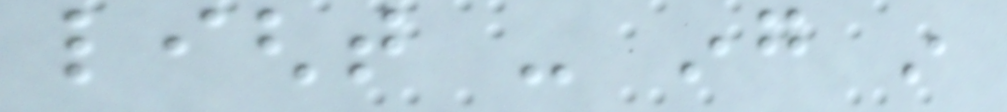light - ing in
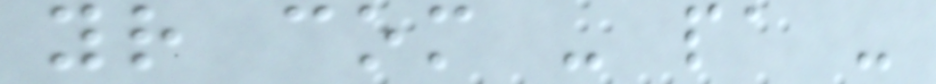your com - pa -
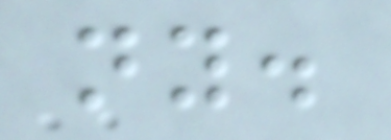ny.
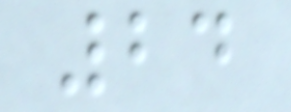24
